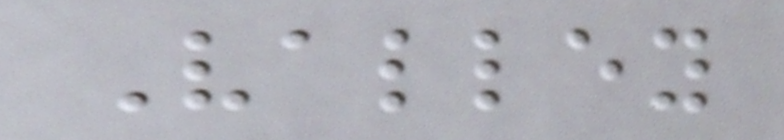Valley
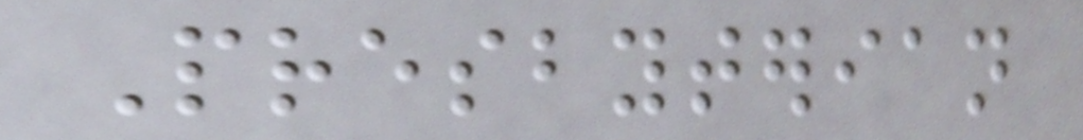Presbyterian
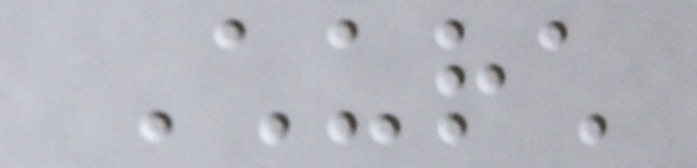Church
